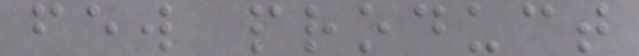few product
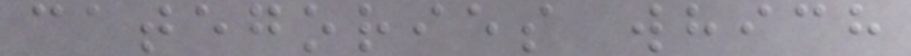categories which
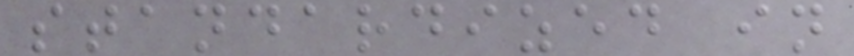standardized in
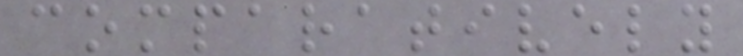comparatively
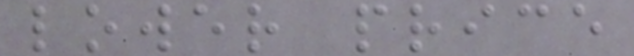lower price
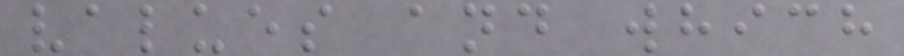values and which
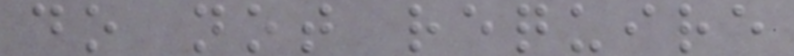do not require
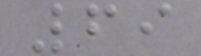69
